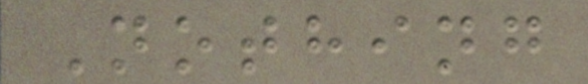Nothing
